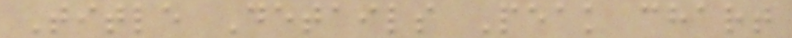Title Details Peak chart
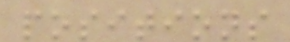positions
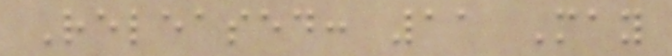Released: 11 May
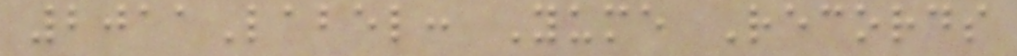2011Label: Yume Records
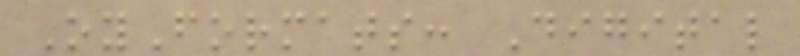OyFormats: Digital
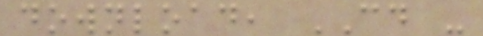download, CD -
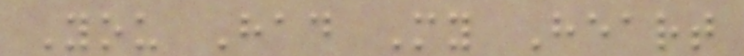You Had My Heart
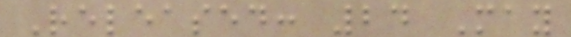Released: 24 May
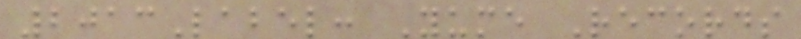2013Label: Yume Records
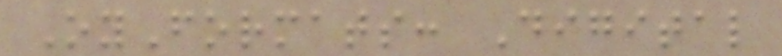OyFormats: Digital
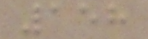158
